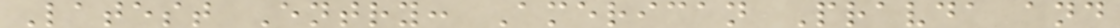Latest Entry: American Pravda and
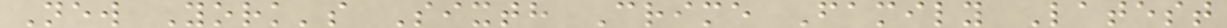New York's Sixth Crime Family Latest
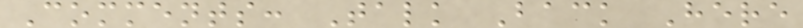Comments: Talk Back Here
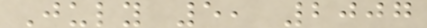July 5, 2007
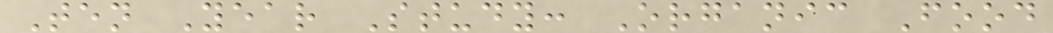Ten Year Study: Organic Food
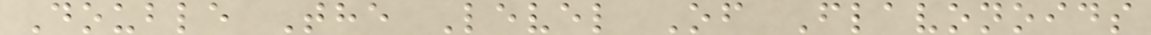Double The Level Of Flavonoids
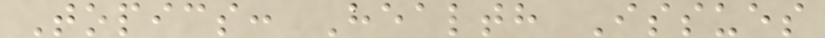Topics: Health Issues
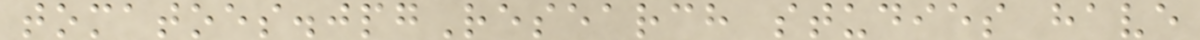tomatoes.jpgResearch studies have
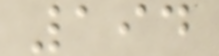194
